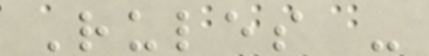Rules -
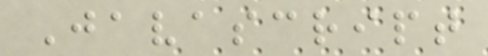Javascript
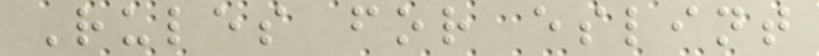Rules for eslint
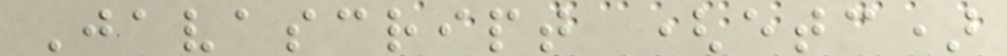Javascript (etc)
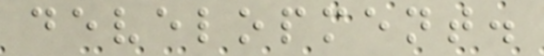development.
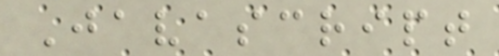Javascript
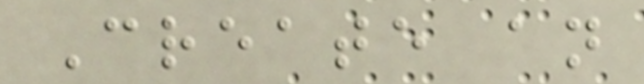Create an
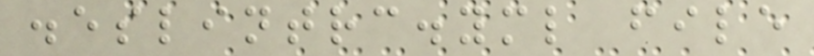.eslintrc.yml file
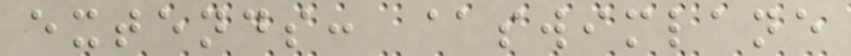extends: @swimlane
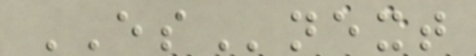ESnext
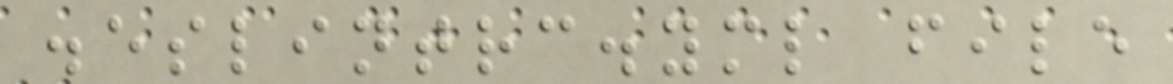.eslintrc.yml file
